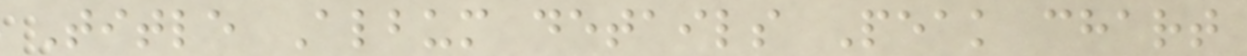Title Album details Peak chart
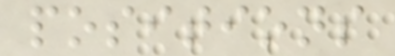positions
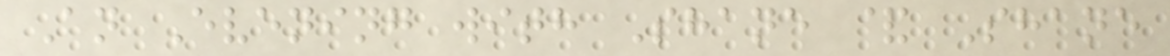An Evening with Shane & Shane
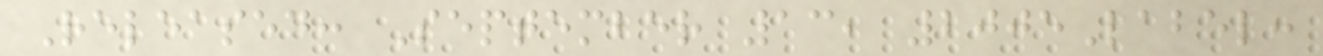Released: September 13, 2005Label:
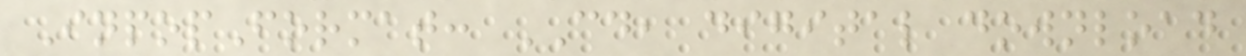InpopFormat: CD, digital download
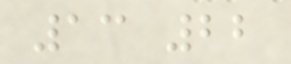13 22
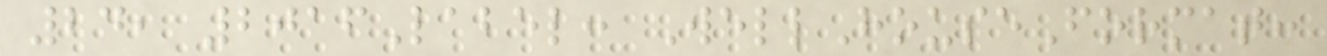24, 2016Label: WellHouseFormat:
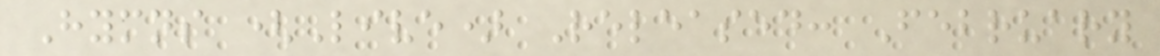Hymns (Live) Released: February
